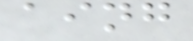aing
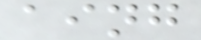aing
